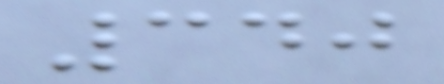340
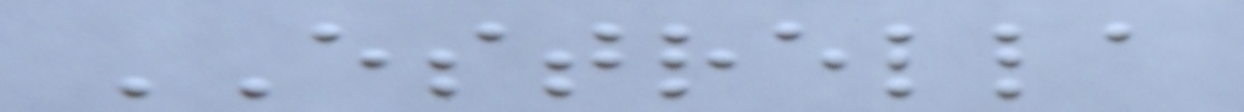ESTRELLA
